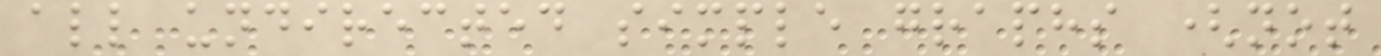all undirected simple graphs (not
